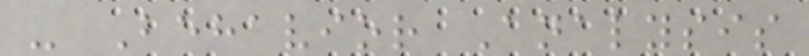- Behavior Analysis
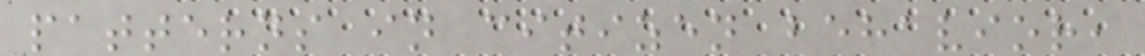patterns in citizen behavior,
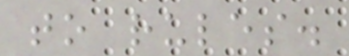to rules.
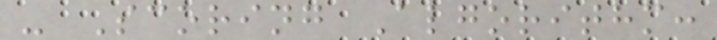- Scoring Algorithm:
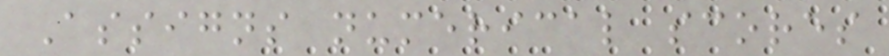Assigns numerical scores
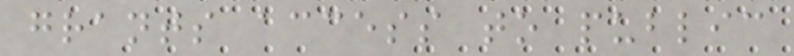grants access to public
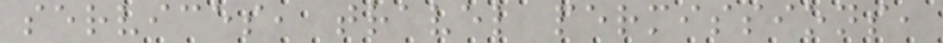services, travel permissions,
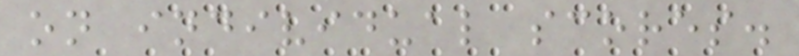on individual scores.
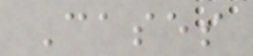Cases
